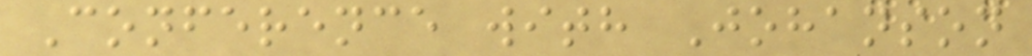Conference with Johanson
